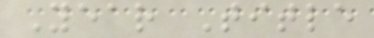Year Title
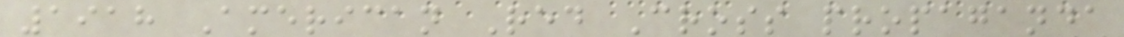1918 American Red Cross propaganda
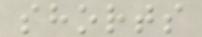shorts
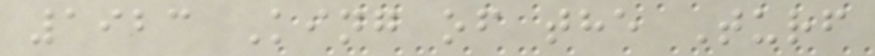1923 King of the Turf
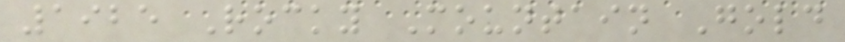1925 Rocky Mountain Gold
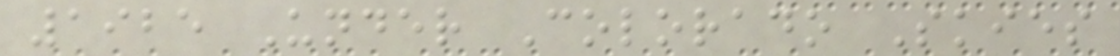1925 Under Colorado Skies
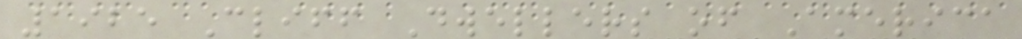1925 Cliff Dwellers of America
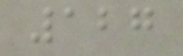127
